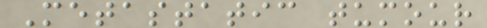Metastatic tumour
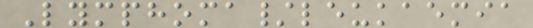Lymphoma/leukaemia
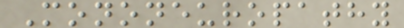Mononeuropathy
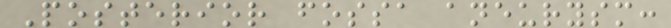Posterior fossa aneurysm:
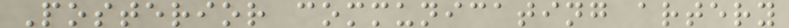Posterior communicating artery
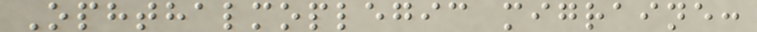Ophthalmoplegic migraine:
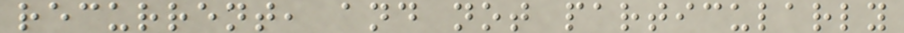recurrent, and not particularly
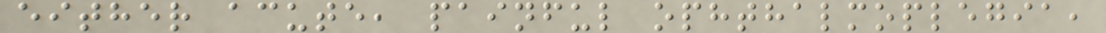either acute, painful ophthalmoplegia,
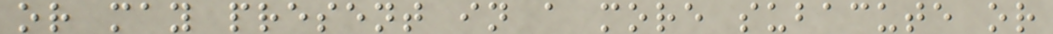or may present in a more subacute or
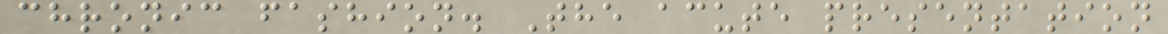chronic fashion. The acute presentation
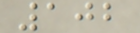102
